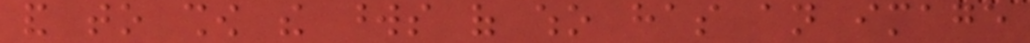and to show the words of who has an image
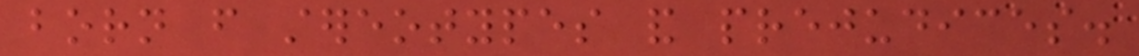born from stereotypes and prejudices.
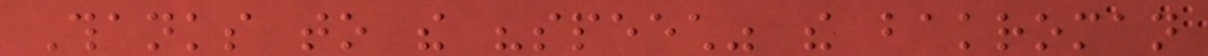Thanks to the "speech" the bakroman
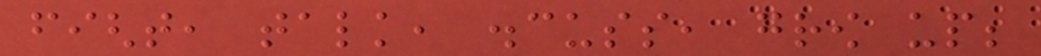fight, talk, discuss, grow up;
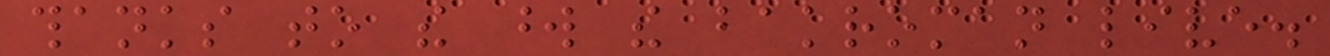thanks to the word the bakroman live.
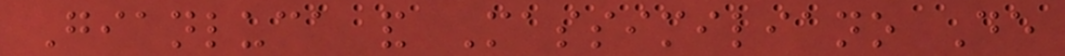Gianluca and Massimiliano De
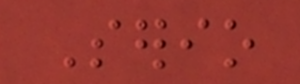Serio
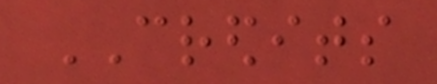CREDITS
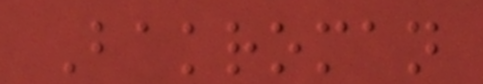Bakroman
